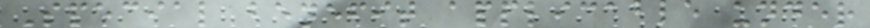Special benefit applicable under
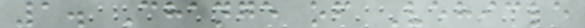1. Change of Vehicle
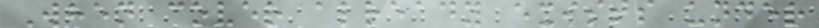When cover already exists under
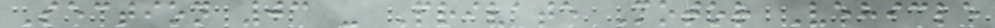Section 03 - Private Motor Vehicle
